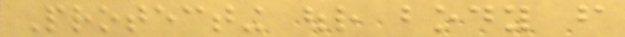Protecting our body from
